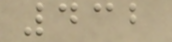432
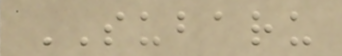SUBARU
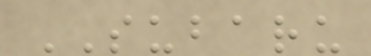SUBARU
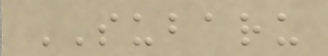SUBARU
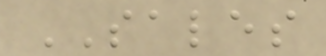SALES
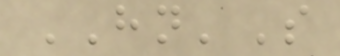HN'S
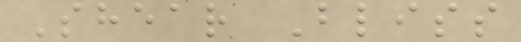Shear Bliss
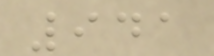941
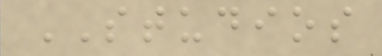STUDIOS
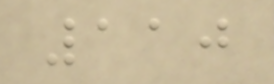110
